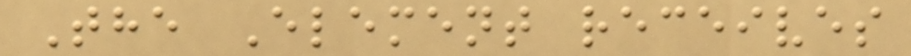The Element receives
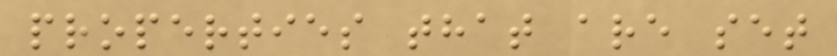properties that are set
